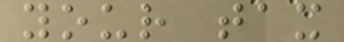your tax
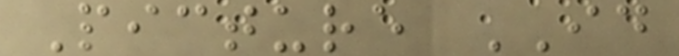Picture ID
